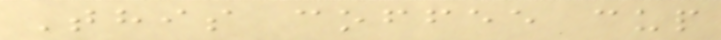This coffee cup
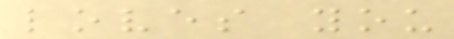loves you
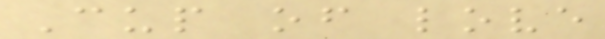Cup of love
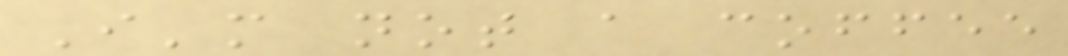I'm not a coffee
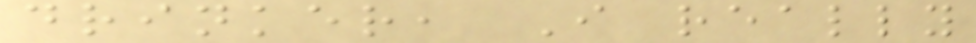drinker, I really
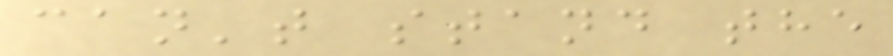can't stand the
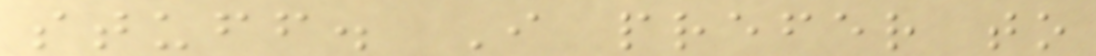stuff. I prefer to
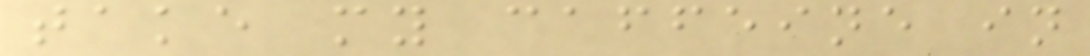take my caffeine in
